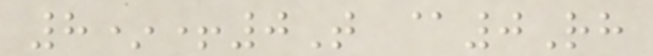8*+0T @0Rh
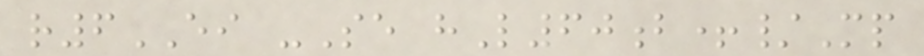r6EI -Se hL60b+/Mp
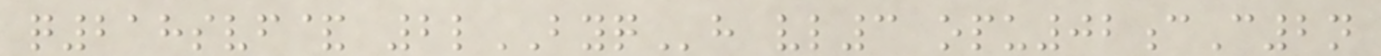q218svf& 2lBYQh vl3 opu02cC2n
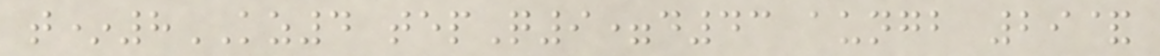t*8KZ4 tepQ9=d43 aungb 29&
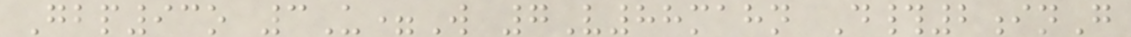Gbp93o 3U=W 7V88mahn D#2inG
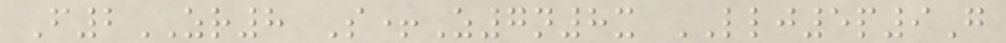F2ZR8 S+Z7n8x LLJ5p9G
